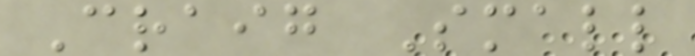Craig Small
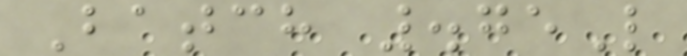Batch .75L
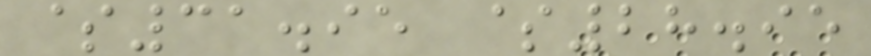$31.95 $28.95
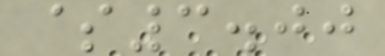$3.00
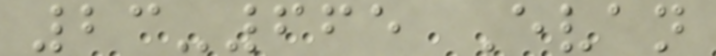23-665 Evan
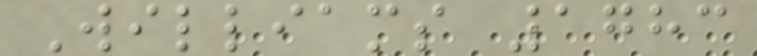Williams 1783
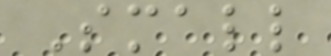Small
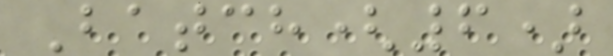Batch(6)
